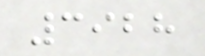3928
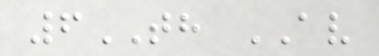6TH AV
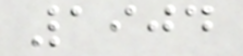1904
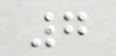7
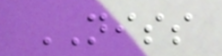NISS
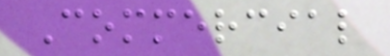Commercial
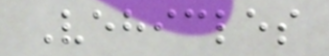Vehicles
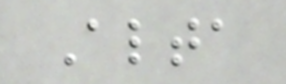Alta
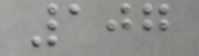107
